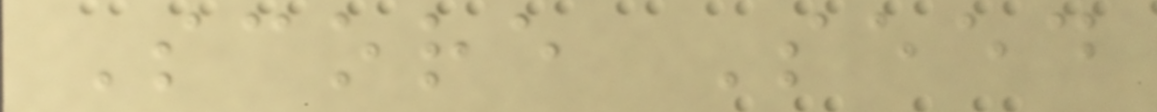Score Seed
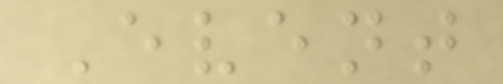Event
